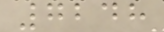7248
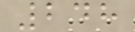248
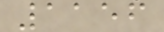1156
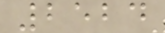2524
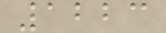1223
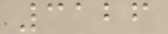3126
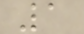1
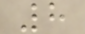8
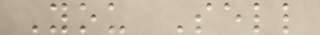You Sell
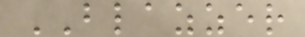BLAZZER
